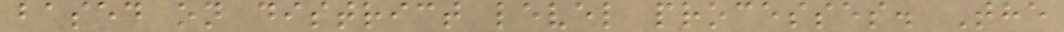based on district level processes. The
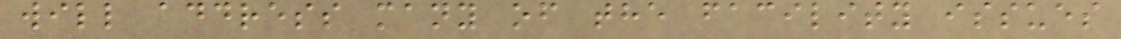will address many of the facility issues
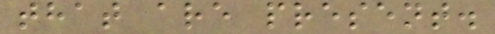that are present.
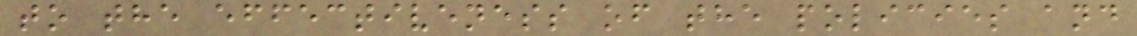to the effectiveness of the policies and
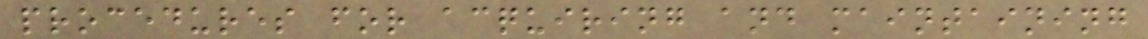procedures for acquiring and maintaining
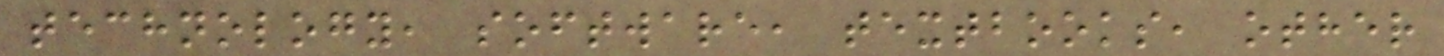technology, software, textbooks, other
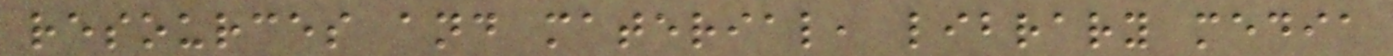resources and material, library media
